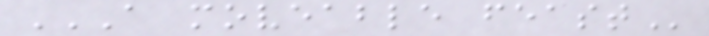A MOVEABLE FEAST
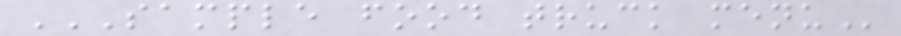SAMPLE FOOD TRUCK MENU
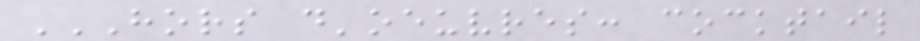HORS D'OEUVRES: COCKTAIL
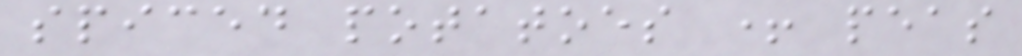spiced potatoes + peas
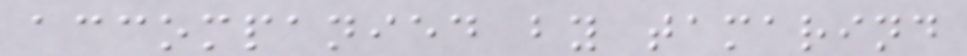accompanied by tamarind
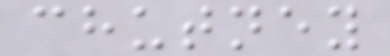chutney
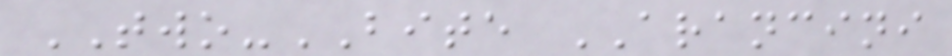TWO-BITE ARANCINI
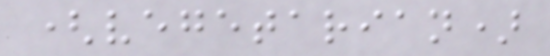(vegetarian)
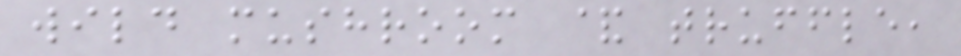wild mushroom & truffle,
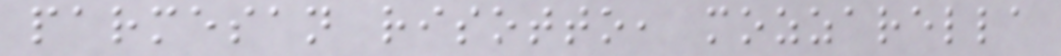parmesan risotto, mozzarella
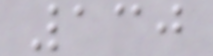130
